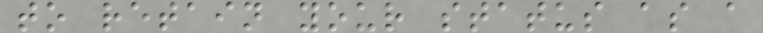to retain your status as a
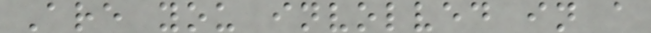Are you involved in a
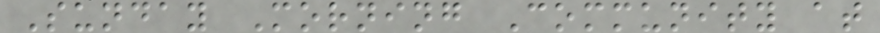Sunday Morning Community at
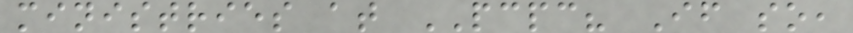ministries at PCPC? If so,
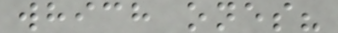which ones?
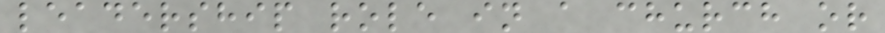leadership role in a church or
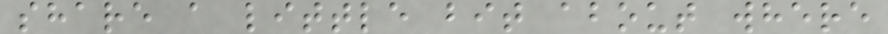share a little bit about where
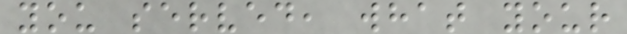you served, what your
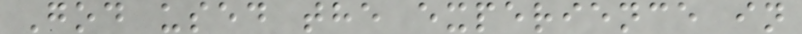God used the experience in
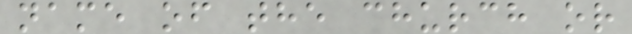name of the church or
